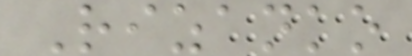Rizanko
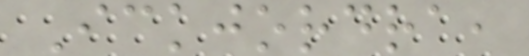Ickjordra,
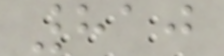810
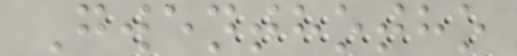Gwenthotho
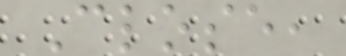Close,
